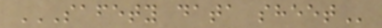SAFETY DATA SHEET
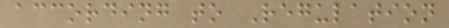according to Regulation
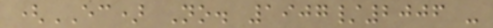(EC) No. 1907/2006 -
